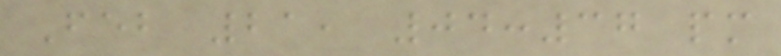Feb 21, 04:37 pm
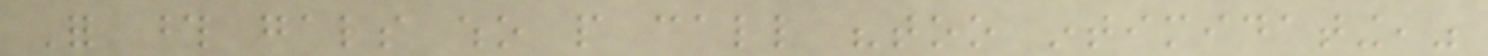For those gals who people call "too intimidating,"
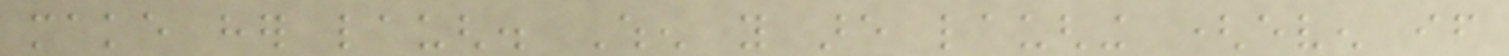make her laugh. When you are laughing (even if
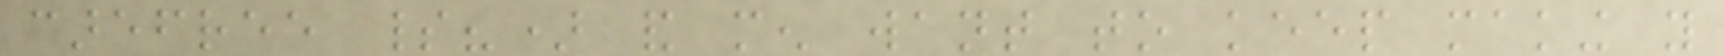carefree spirit?) and men want to keep making you
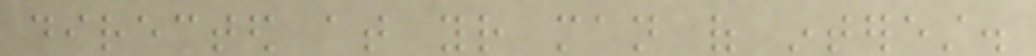directed at your man of interest.
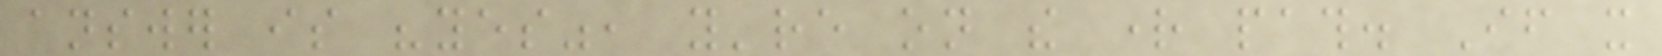answer is "yes", you're on the right path. If it
